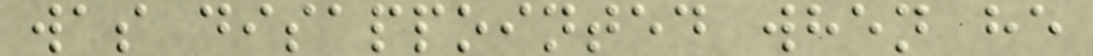was disappointed when he
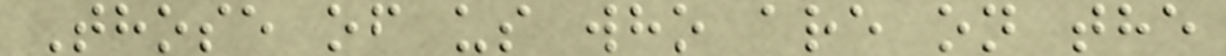Those of us who are on the
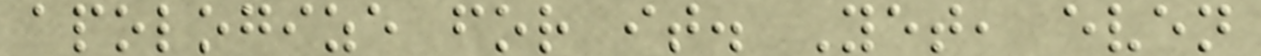apologize for it. Yet, even
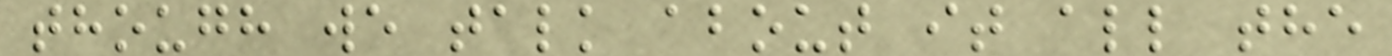though we talk about it all the
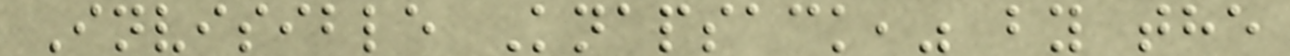Invisible Knapsack," by the
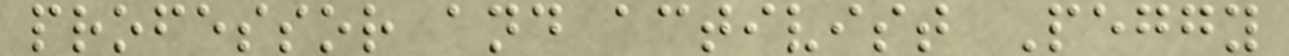professor and activist Peggy
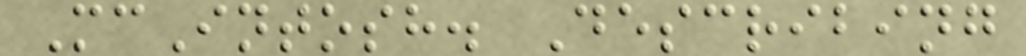McIntosh. Describing
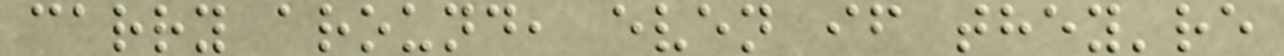carry around, even if they're
